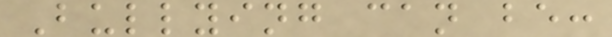Bullying can be:
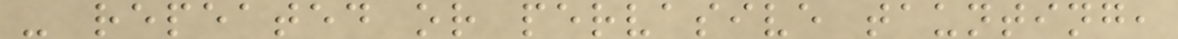- repeated or pervasive taunting,
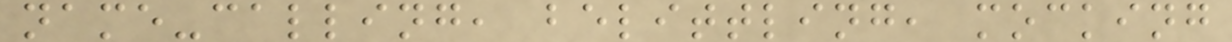name-calling, belittling, mocking
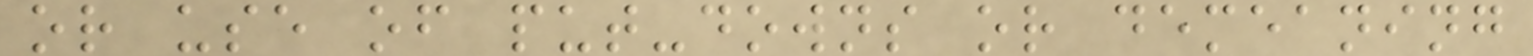or use of put-downs or demeaning
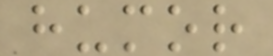humor
